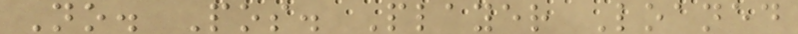No. Pos. Player Loaned
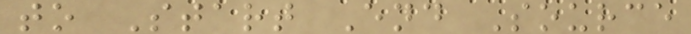to Start End Source
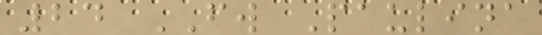24 FW Paulina
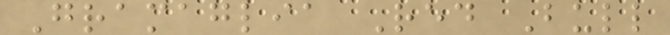Gramaglia Red Bull
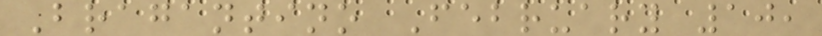Bragantino February 10,
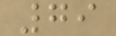79
